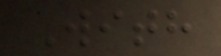With
